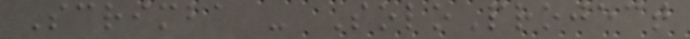Scrimba - SoloProject
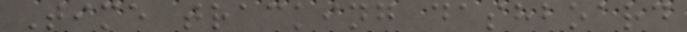Time tracking dashboard
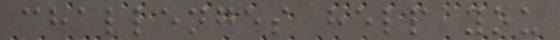challenges help you
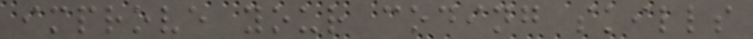improve your coding skills
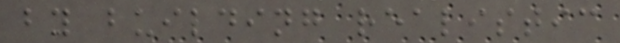by building realistic
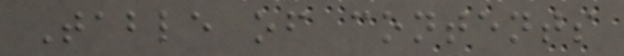Table of contents
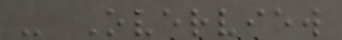- Overview
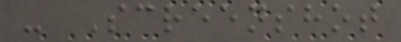- Screenshot
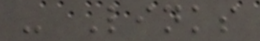- Links
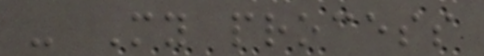- My process
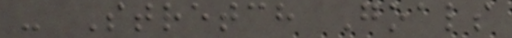- Stretch Goals
